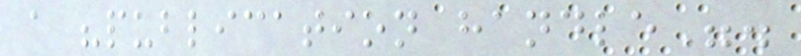a "publication handle".
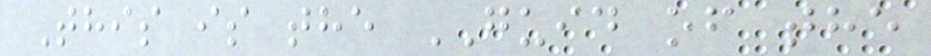This is the GUID of the
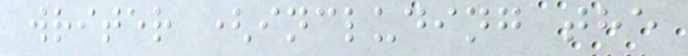writer (including the
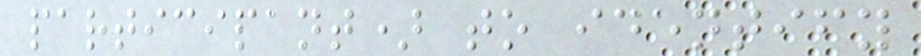participant) to identify
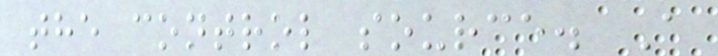the control source. A
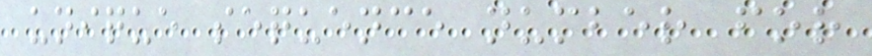unique sequence number for
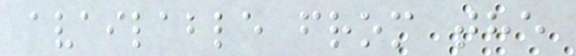available from the
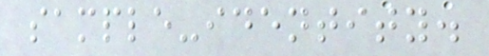sample-identity.
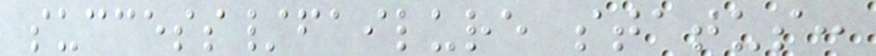success/failure status:
